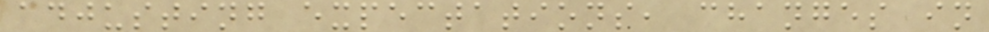adjusting expectations, changes in
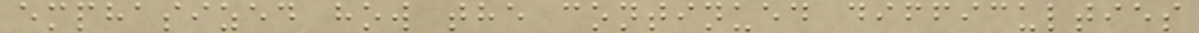emphasized how the continued difficulties
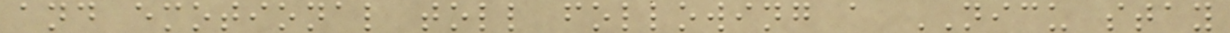and emotional toll following a NICU stay
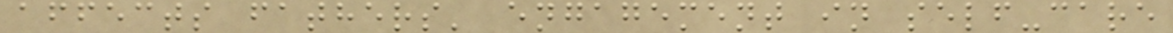affects fathers' engagement in self-care
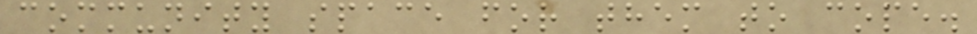community space for them to cope.
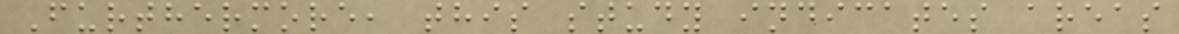Furthermore, this study indicates areas
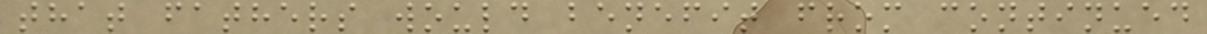that fathers would benefit from continued
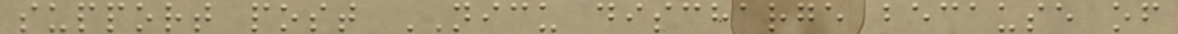support post NICU discharge because of
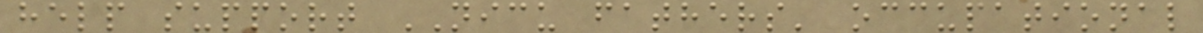help support NICU fathers' occupational
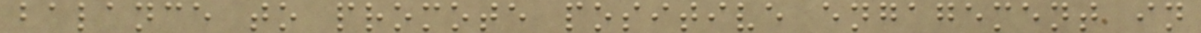balance to promote positive engagement in
